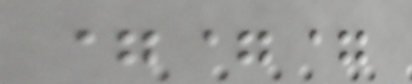===
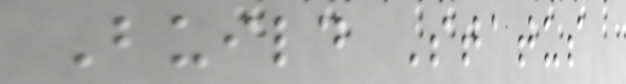Build Status
